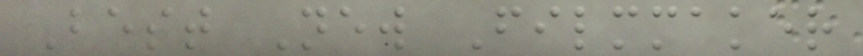Best New Filmmaker
